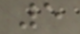5
